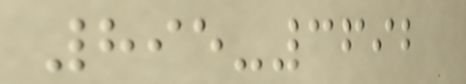895-3692
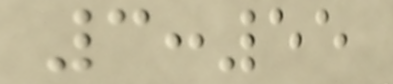3:55
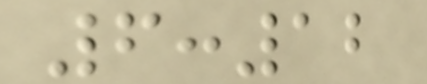6:12
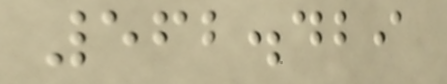562.429
